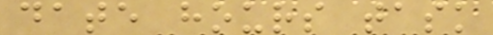date hours task
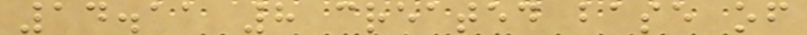14.11 8 created base of
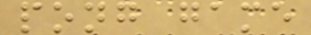pong game
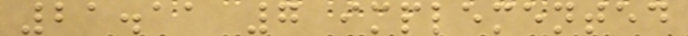21.11 7 implemented
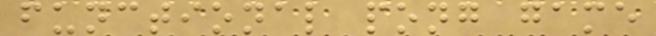functional pong game
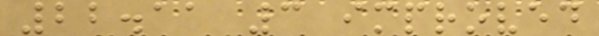22.11 3 improved
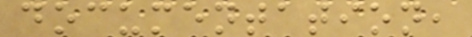documentation,
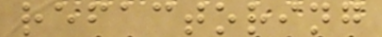refactoring
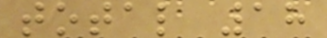total 18
